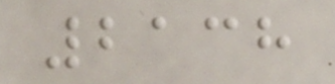2138
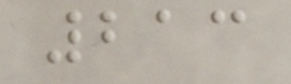213
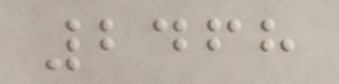2468
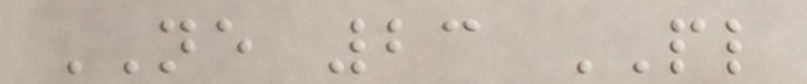NE 23 PL
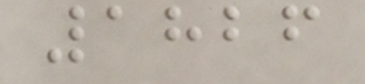1826
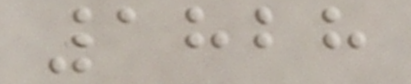1828
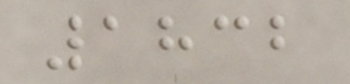1832
